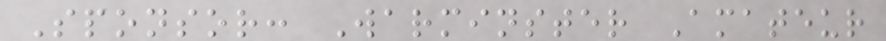Sponsor: Warminster Amateur
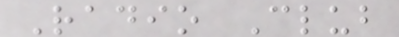Radio Club
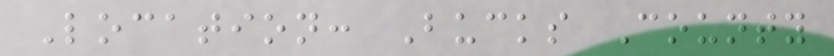Location: Bucks County
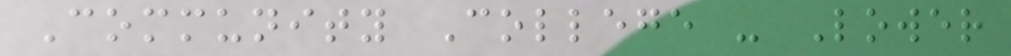Community College - Lower
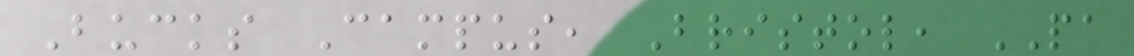Bucks Campus, Bristol, PA
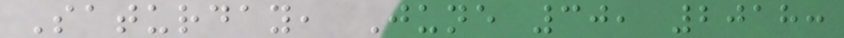Saturday, June 30, 2018:
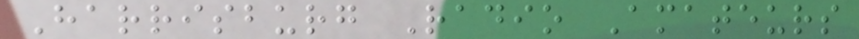Harrisburg Radio Amateurs
